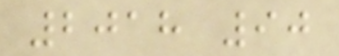2018 90
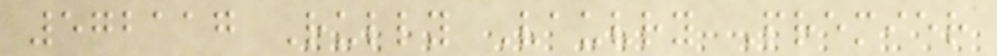572117 Rully Vauvry Premier
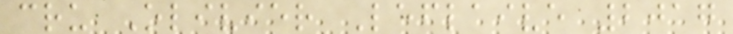cru Olivier Leflaive 2017
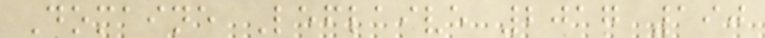Domaine Leflaive 2017 190
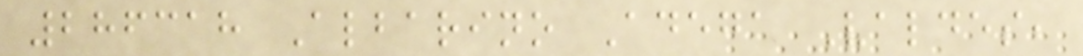286318 Albarino Adega Valdes,
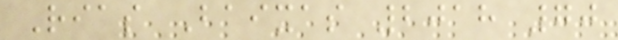Rias Baixas 2018 70
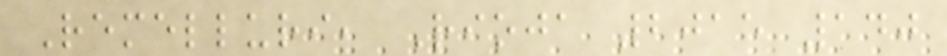Remelluri, Rioja 2015 140
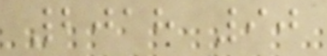2018 90
